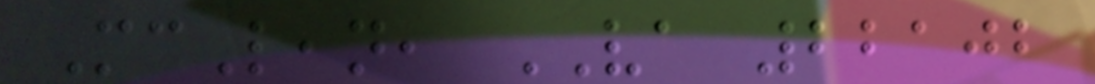McLean, VA 22102
